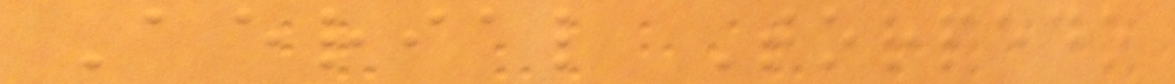Aerial Torpedo
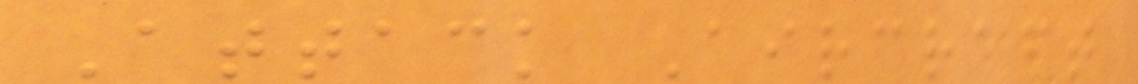Attack Aircraft
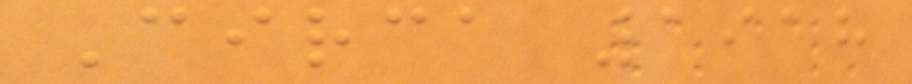Circa 1918
